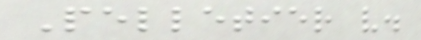Pelletier v.
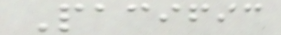Pacific
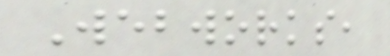Webworks,
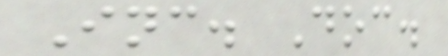Inc. Doc.
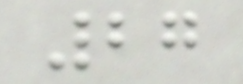27
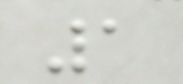1
